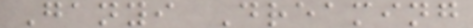Ganyi Dreaming
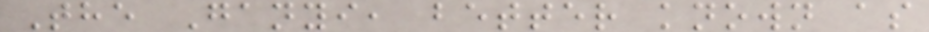The Ganyi, better known as
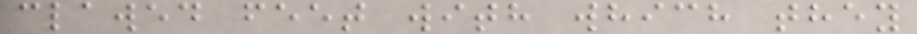clawed feet with which they
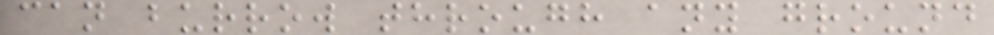can burrow through any ground
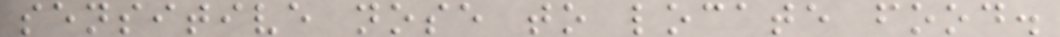sensitive nose to locate food.
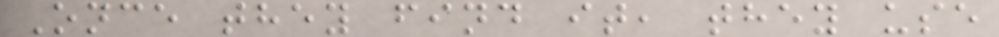Once they find it, they use
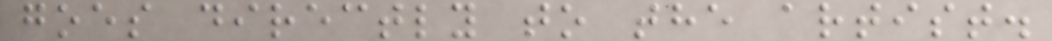goes directly to the artist.
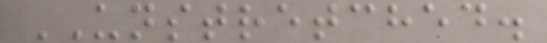UNSTRETCHED.
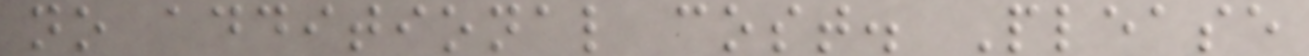no additional cost. Please
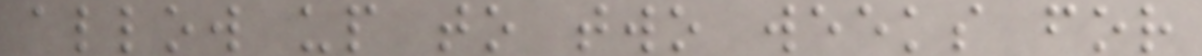allow up to two weeks for
